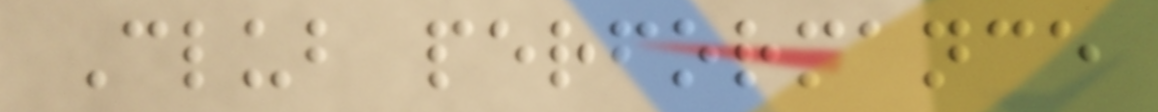Club performance
